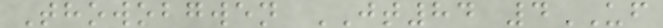Thowobgwen JT84 4UF
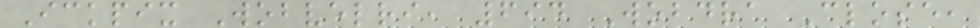Ickpix Wobvelri, 694 Wobdra Close,
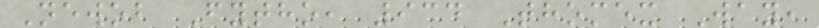Newob Fytho, 934 Thomex Way,
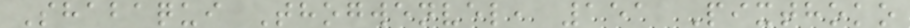Shabaqui Thogwenvel, 151 Pixthoko
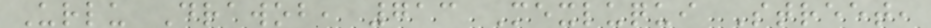Urlu Drawob, 713 Mexluqui Street,
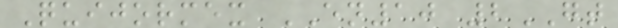Quijormex EN10 2GT
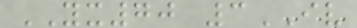YX70 3IV
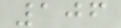106
